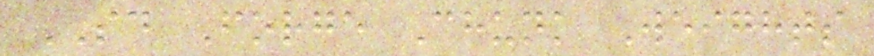SD Forge Chunk Weights
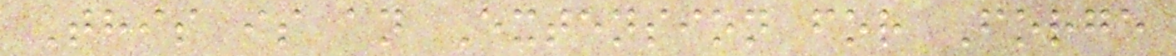This is an Extension for Forge
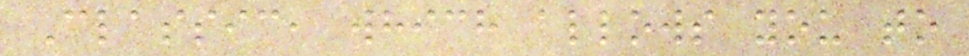Classic, which allows you to
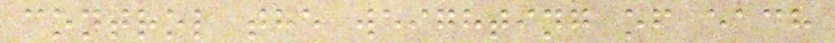control the weighting of each
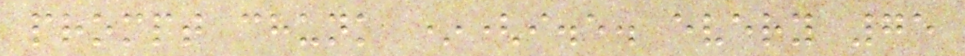prompt chunk *(i.e. every 75
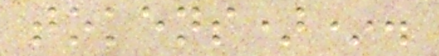tokens)*.
